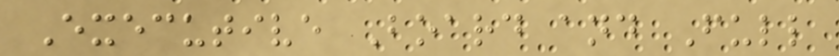Executive Board and Full
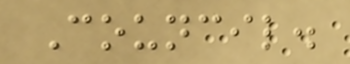Council.
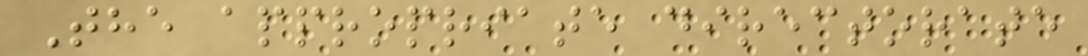The appropriate directorate
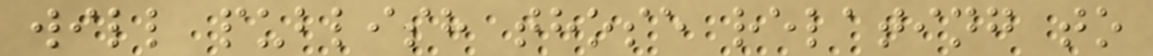will publish those relating to
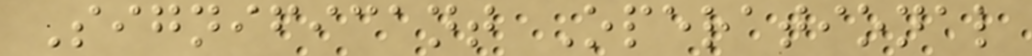Significant Operational
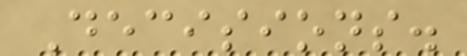Decisions.
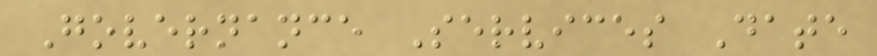Governance Services Date
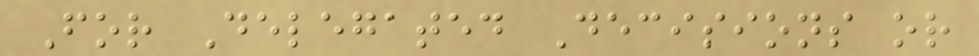For Delegated Decisions or
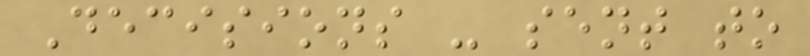Decisions - sent to
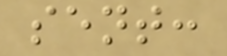sent:
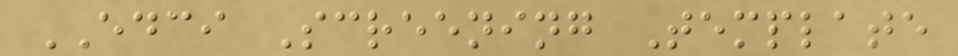EDCI Screening Template
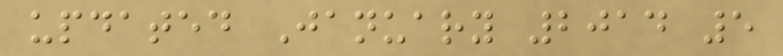updated January 2014 5
